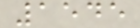1545
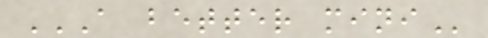A BETTER MINI
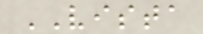VISTA
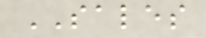SALES
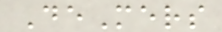DeMers
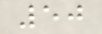50
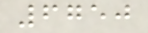6750
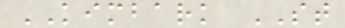KIMBARK ST
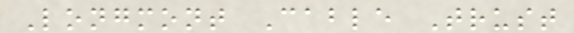Longmont Cable Trust
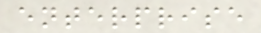enterprise
